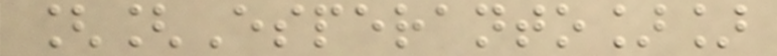[[Esperanto]]
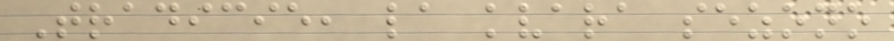Tradicie, la kvara sezono
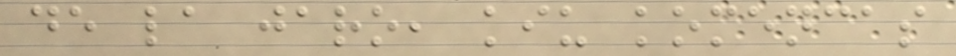de la jaro, kiu komencas
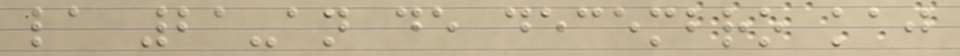la 21-an de decembro kaj
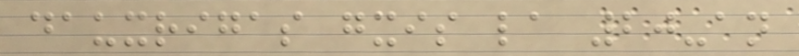dauxrigas gxis la 20-an
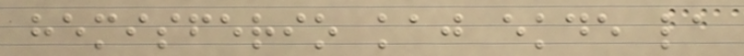hemisferio kaj ekde la
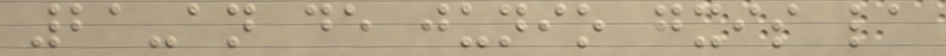21-an de junio gxis la
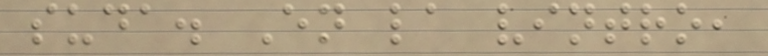suda. En la vintro,
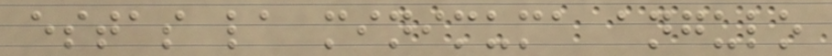estas la minimuma angulo
